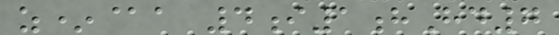z*@a 4i1hHd7
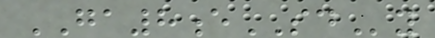GA8eSDy
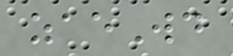zaeWd
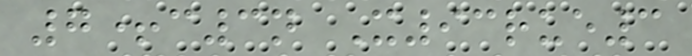7+c3n X93rue3
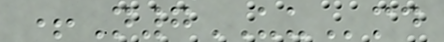+N7UUmd
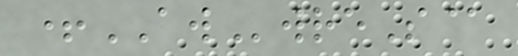+AWwreS@
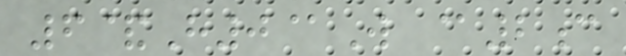6&H0@W @2c
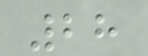28
